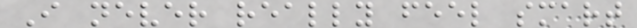I never really feel smart
